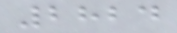2824
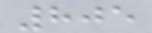805
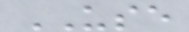USE
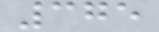375
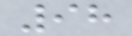98
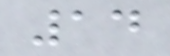14
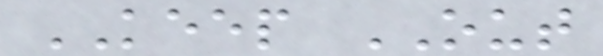KEEP OUT
